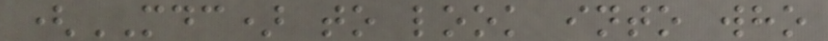(MDC) to look into who
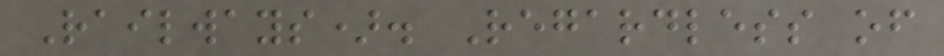Railways). Regardless of
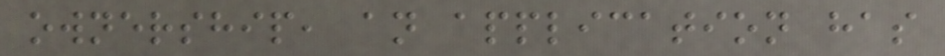ownership, an application has
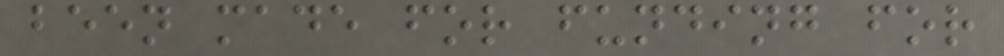been made for funding for
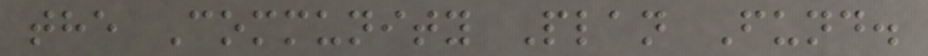the Community Plan Fund.
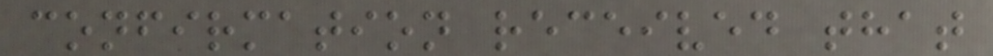confirmation received that
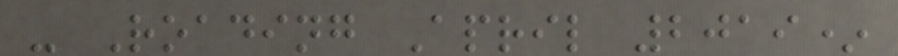- Roading April 2019*
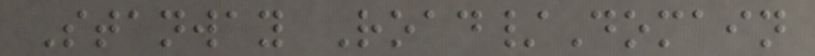Stanway Road/Domain
